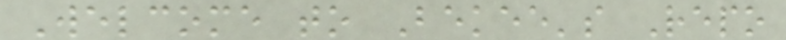Welcome to Bekee's Repo
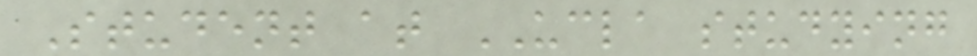Student at UCLA studying
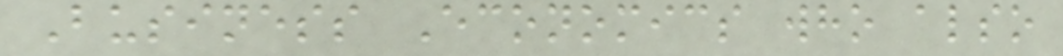Business Economics who also
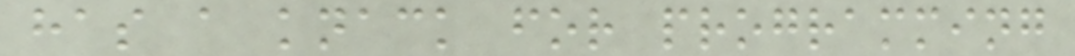has a knack for programming
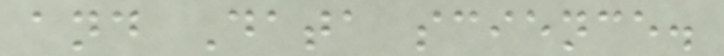and Data science.
